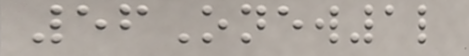56Onew1l
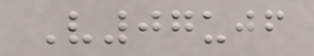V07ujf
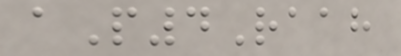aP4Raah
